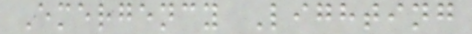Emergency Lighting
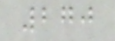270
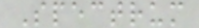Spectrum
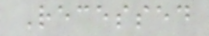Recessed
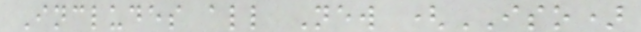Includes all New (ISO)
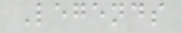Legends
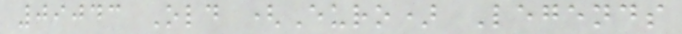09043 Old (Euro) Legends
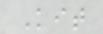Kit
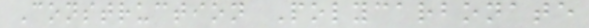Construction Polycarbonate
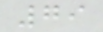79
